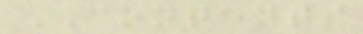CONTENTS
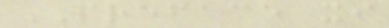PREFACE xi
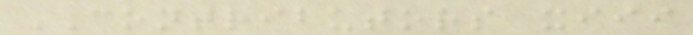CONTRIBUTORS xiii
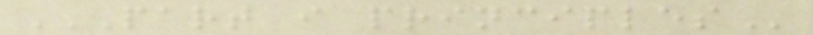PART I PRINCIPLES
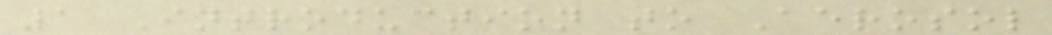1 Introduction to Aerosol
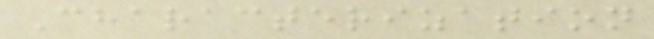Characterization
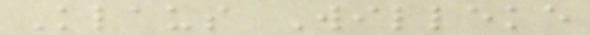Klaus Willeke
